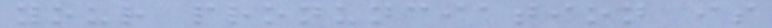your pronunciation is
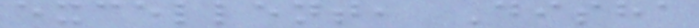excellent, Disha
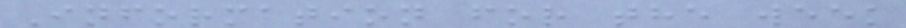Information for the week
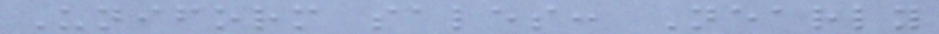Uniform sales: Nearly
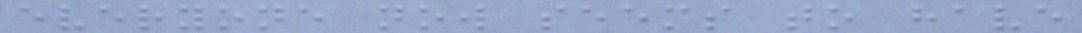everyone now seems to have
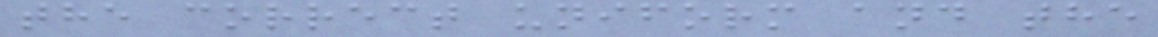the correct uniform and the
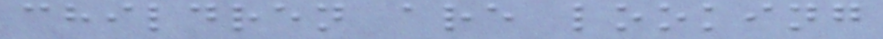children are looking
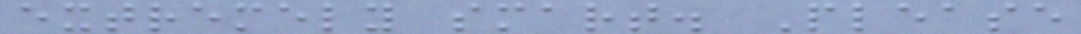extremely smart. Please
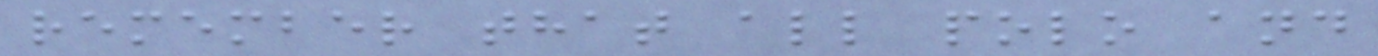remember that all polo and
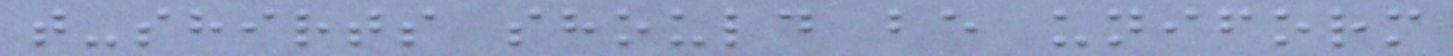t-shirts should be uniform
